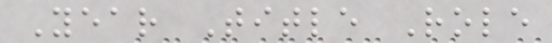Year Title Role
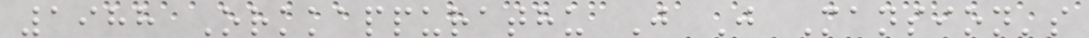1988 Orkkappurathu J J Mansion's
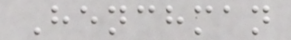Henchman
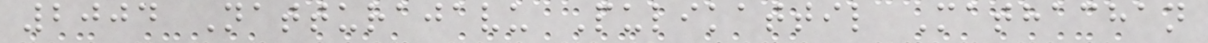2004 Natturajavu Pulikattil Mathachan
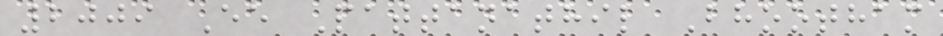2009 Ee Pattanathil Bhootham
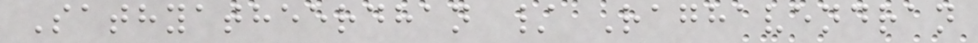Sathyatheerdhan / Raghavendran
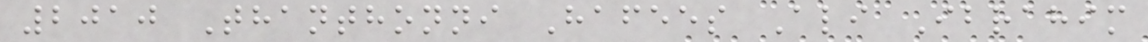2010 Thanthonni Hafees Ali Ibrahim
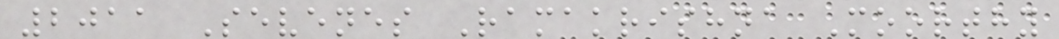2011 Sevenes Ramakrishna Moorthy
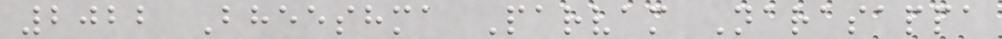2022 Bheeshma Parvam Narasappa
